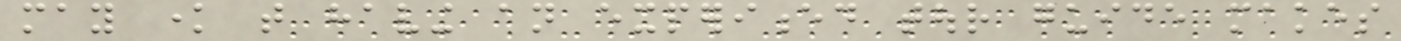may know that having an experienced tour guide makes
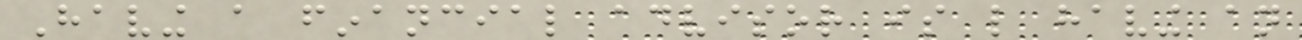Having a financial advisor is like having an
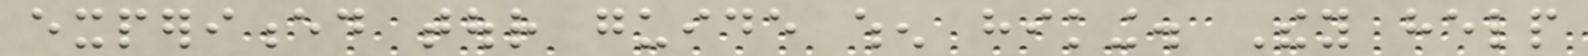experienced tour guide when hiking. They help
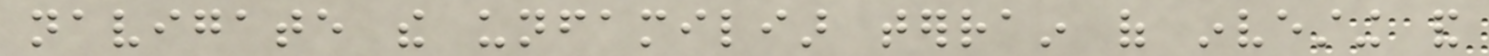navigate the unfamiliar terrain of investing and
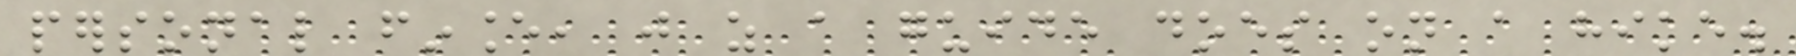personal finance, just as a guide does on a hike.
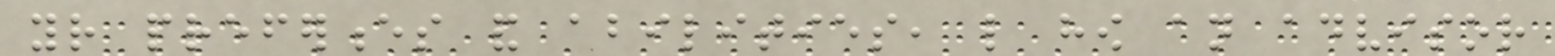your preferences and abilities, like how an advisor
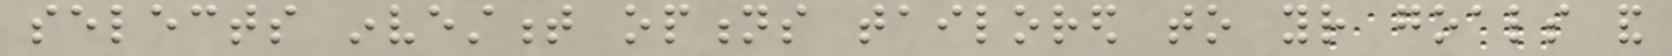selects investment options tailored to your goals and
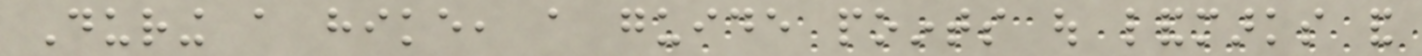During a hike, a guide points out landmarks and
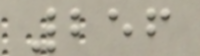256
